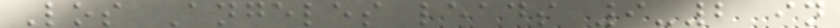Los Angeles leads 9-2 in
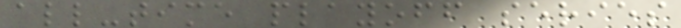all-time playoff series
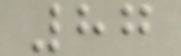87
